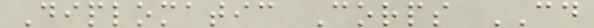Diplomatic Corps CD
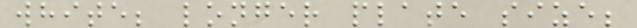white; longer plate size;
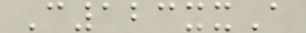C123xxA
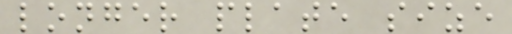longer plate size
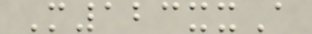M123xxA
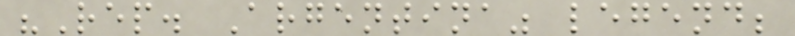"Rep. Argentina" legend;
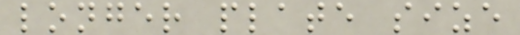longer plate size
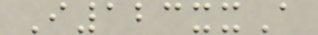I123xxA
